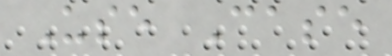Use Case
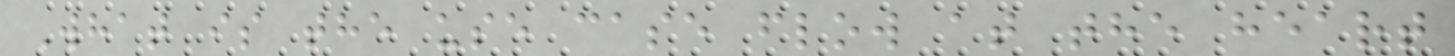What is the use case flow at the heart
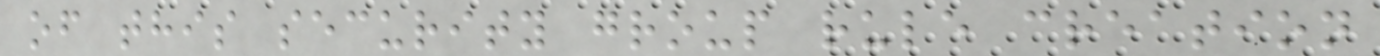of this security group rule creation
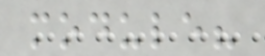module?
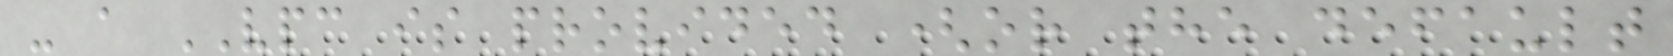- a VPC is provided (or the default
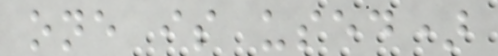one is used)
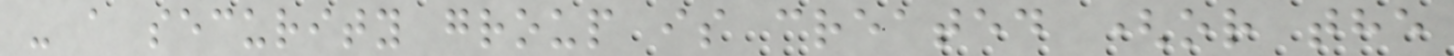- a security group is created (or the
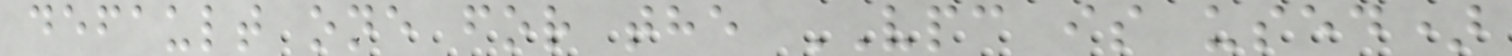default one for the VPC is used)
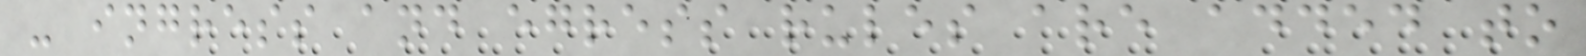- ingress and egress rules are added to
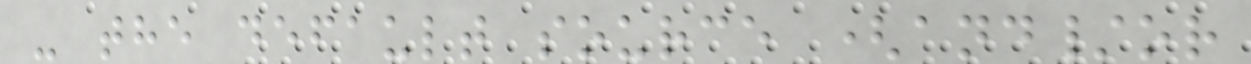- the default source (and/or
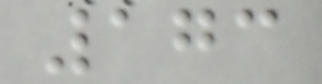173
